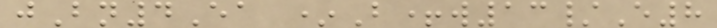jBn4Ea *B+w13/E8
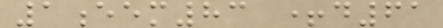1eem83 +d61
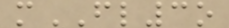mFL3o
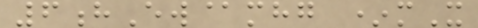6hEw@mhg *mX
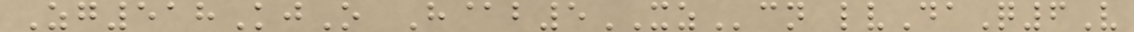Zg518KjO H@b5XZcn lvDaQ6V
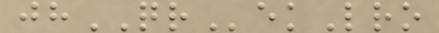jhQRekLro
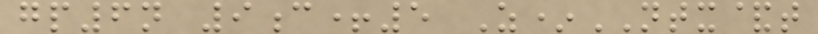gp6n 9c+5 Z*NTX&t
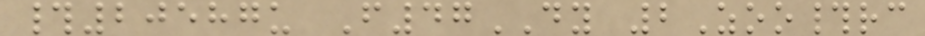#20587u F47DY 2Zoo#rc
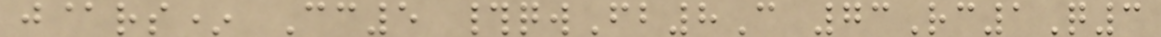j@rs* Cc5 #qwFb8C 73Rc1Q3
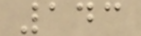143
